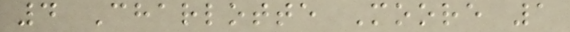4 Charlotte Moore 1
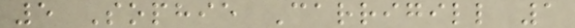5 Sophie Carrigill 1
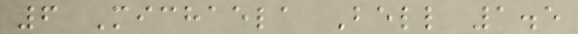6 Michaela Bell 1.5
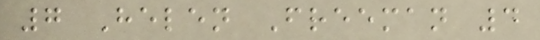7 Helen Freeman 4
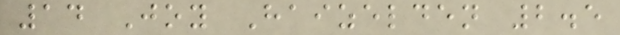14 Joy Haizelden 2.5
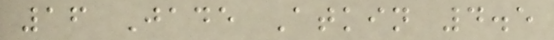16 Jade Atkin 4.5
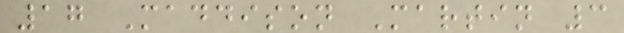17 Maddison Martin 3
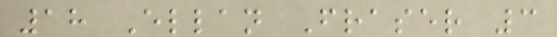18 Ellan Fraser 3
